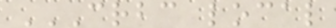CRBC LOCAL
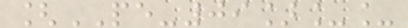[PE-09]__
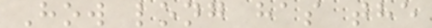How long has the
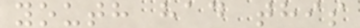youth had this
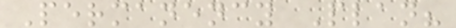Permanency Plan?
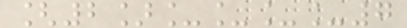[2]____7
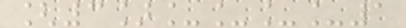[3]____1
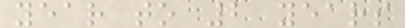year to 2 years
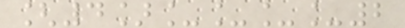[4]____2
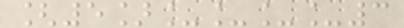[5]____3
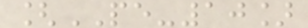[PE-10]
